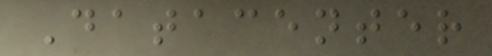Datacenter
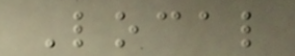Local
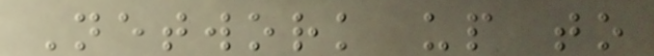Network up to
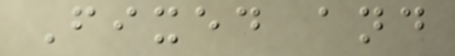Fixed and
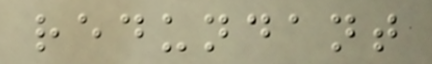redundant
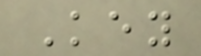Key
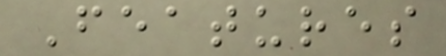Features
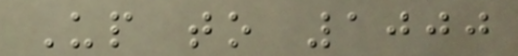Up to 1000
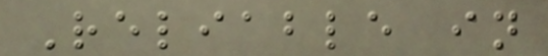Reliable in
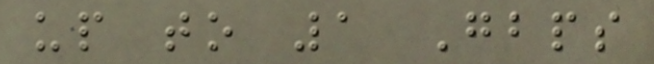up to 1 Gbps
